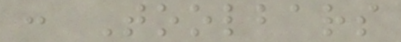: Toolbars
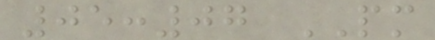05:07 PM
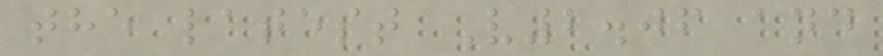the latest V2.06 and
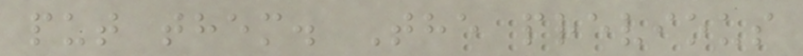put them. The previous
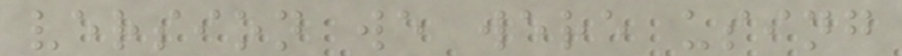version we were using
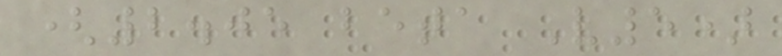(2.05 beta V5)
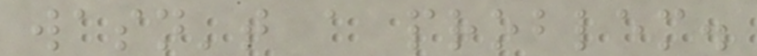wasn't a problem.
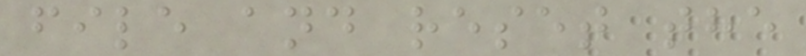file and reset the
